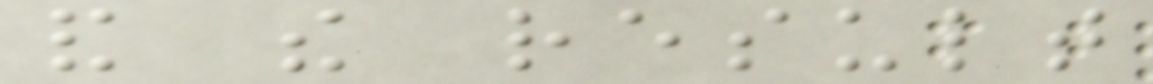and the result
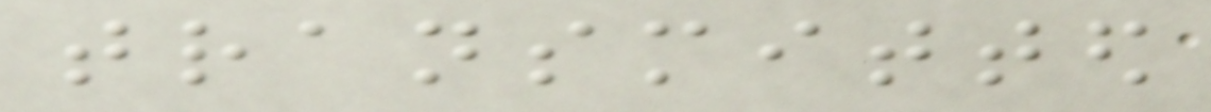transmitted
